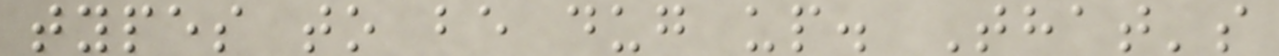types to be dug up. That's
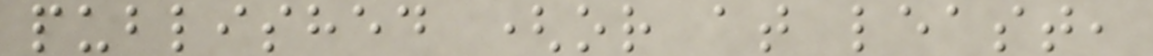published (or at least,
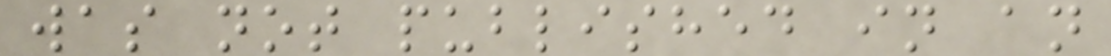was not published in an
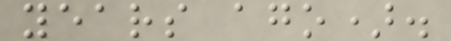years ago).
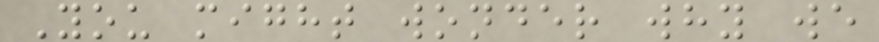You might wonder why we
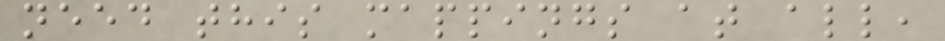need this mappings at all,
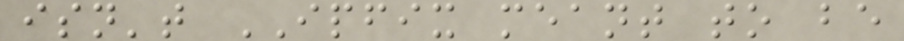isn't IPFIX meant to be
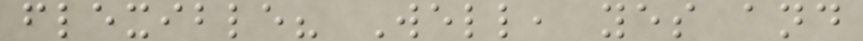flexible? Well, yes and
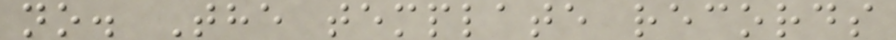no. The template records
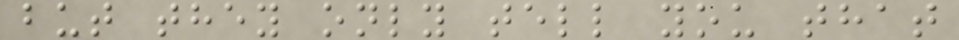but they only tell you that
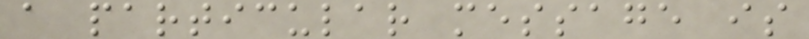a particular message is
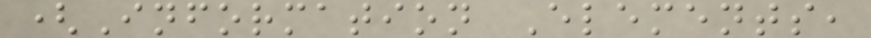(Information Elements,
